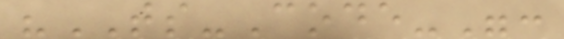"TS-Code-":
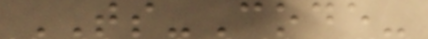TS-Code-
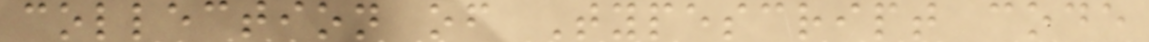collection of Typescript code
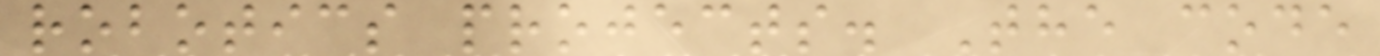robotics projects. The code
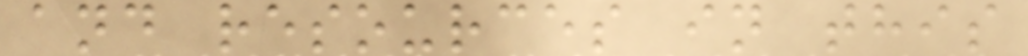and resources in this
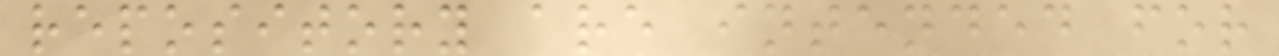repository are intended for
